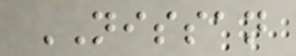NISSAN
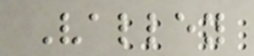Valley
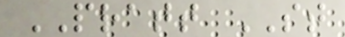PRATT ST
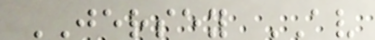JERSEY AV
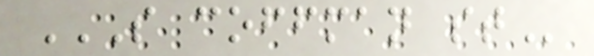S COFFMAN ST
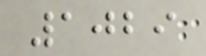1029
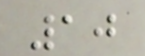10
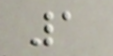1
